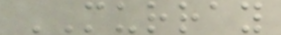MURRAY
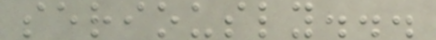seriously...
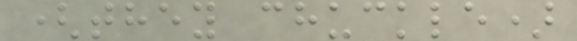(they chuckle)
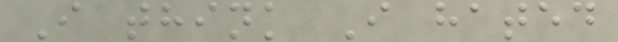I think I hated
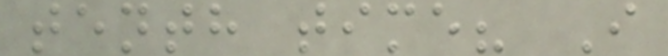tenth time? I
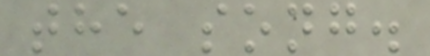the song.
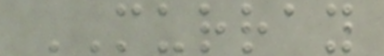MURRAY
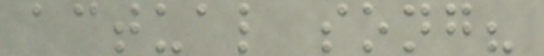actual song?
